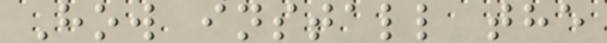How install the
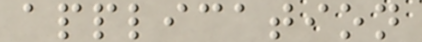application
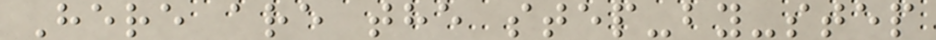Here are the step-by-step
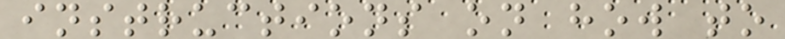instructions on how to
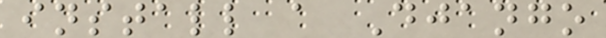install a Django
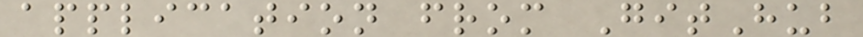application from GitHub
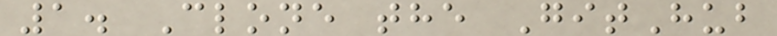1. Clone the GitHub
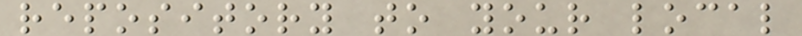repository to your local
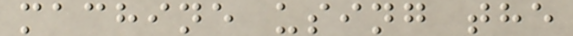machine using the
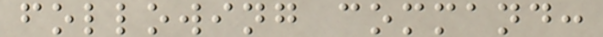following command:
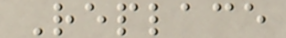Replace
